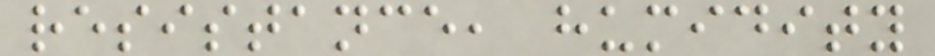resistance, humidity
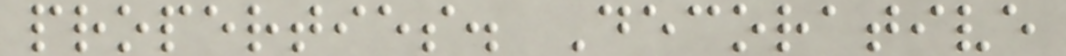properties. Decorative
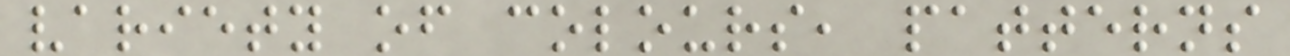variety of colours, patterns
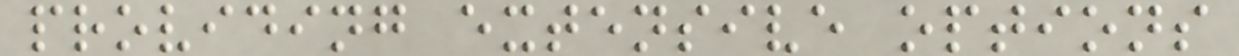providing extensive options
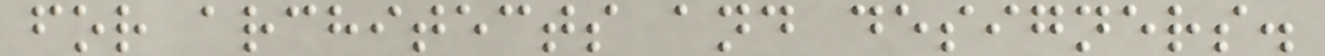for architects and designers.
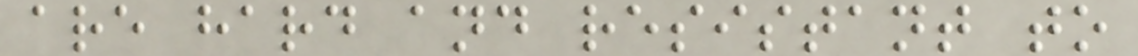are hard and resistant to
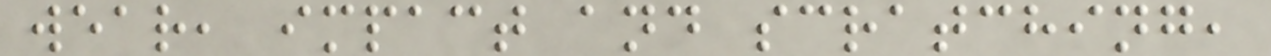wear, impact and scratching,
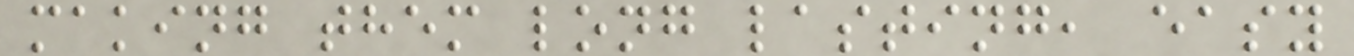making them long lasting, easy
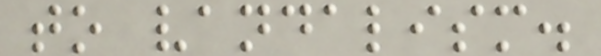to vandalism.
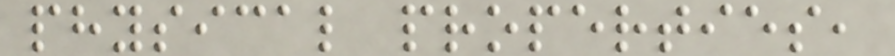physical properties,
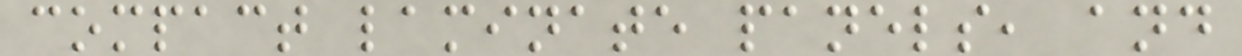compact laminate panels, and
